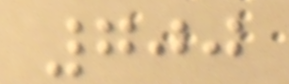700
